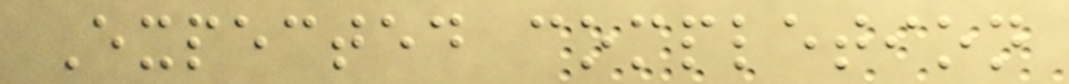Expected completion
